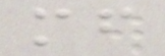mf
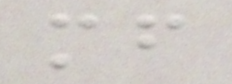mf
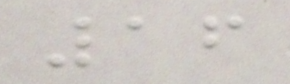16
